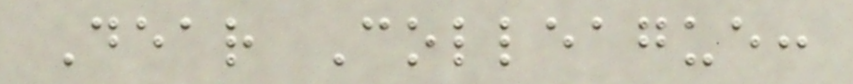Dear Colleague:
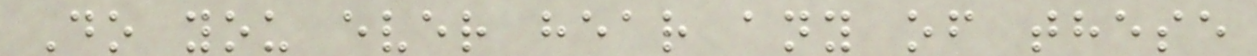Do you ever hear any of these
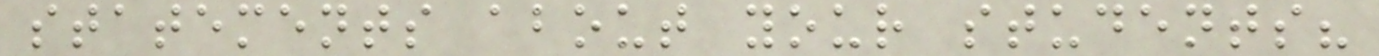statements about your students?
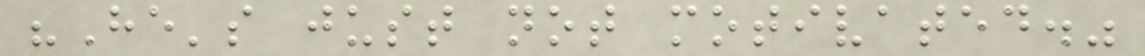"He's just not motivated."
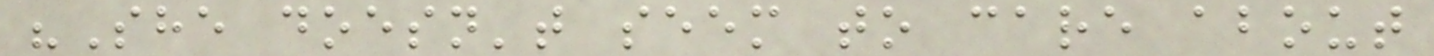"She doesn't seem to care about
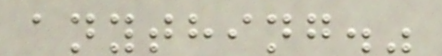anything."
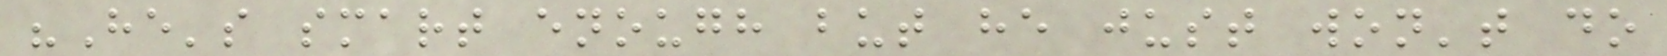"He's smart enough but he just won't do
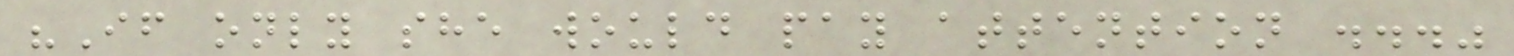"If only she would pay attention ..."
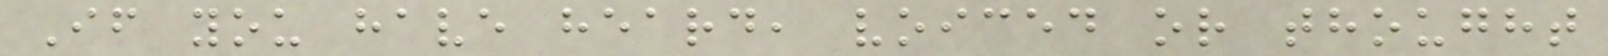If you have heard, voiced or thought
